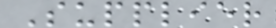Supplier
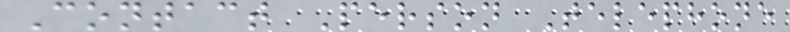Contact Person Telephone
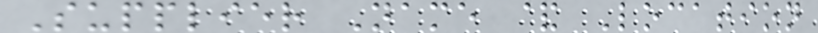Supplier Name & Location
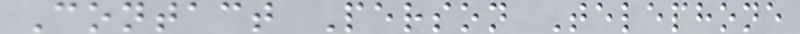Contact Person Telephone
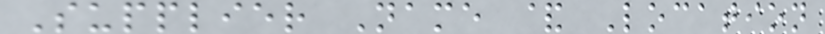Supplier Name & Location
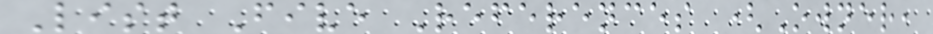List Five References (Owner,
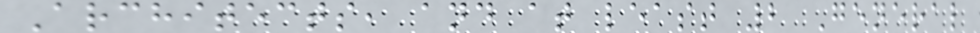Architects, and at least 2 General
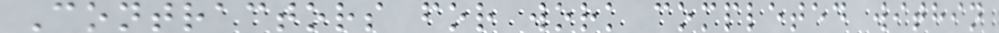Contractors for work completed within
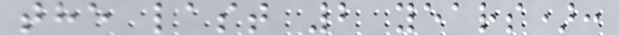the last 2 years):
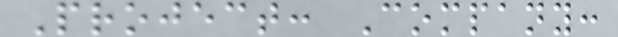Project: Company:
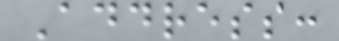Address:
